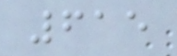615
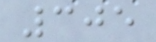305
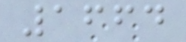1664
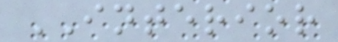INTERIOR
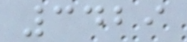3429
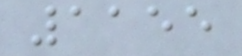1155
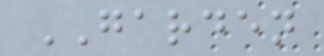GARDEN
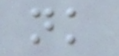nk
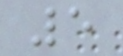5
